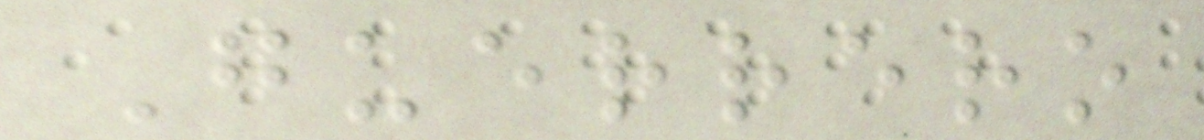Guerrero
